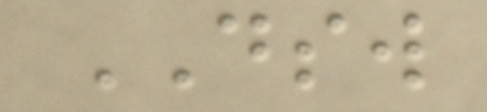DSW
